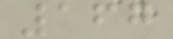167
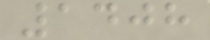1408
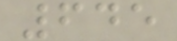645
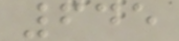645
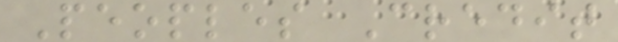Peoples Credit
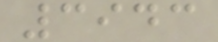3943
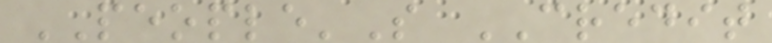PEOPLE'S CREDIT
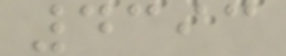4393
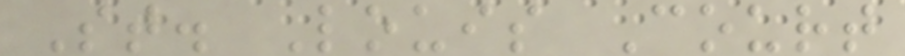St. Louis Court
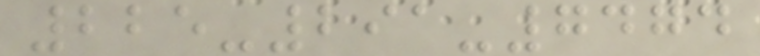225-291-7474
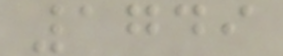1749
